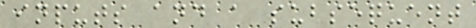inputs and a subsequent
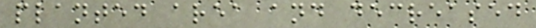planted area and decreased
